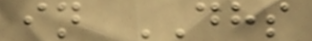in DHS
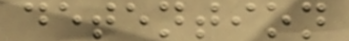detention
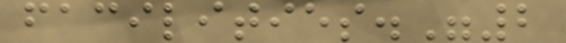facilities."2
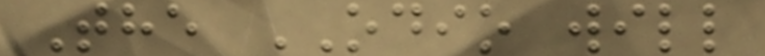The ODIO will
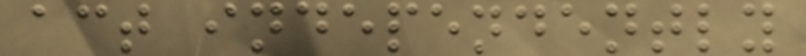act independently
